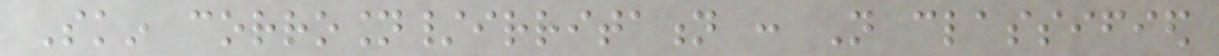Skin corrosion/irritation : Not classified
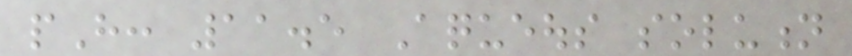pH: 11.5 Aqueous solution
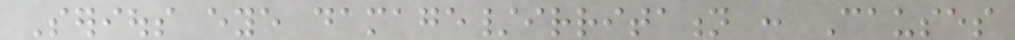Serious eye damage/irritation : Causes
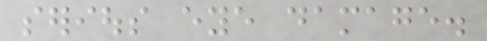serious eye damage.
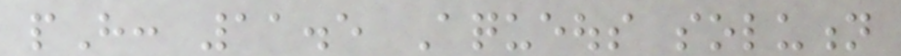pH: 11.5 Aqueous solution
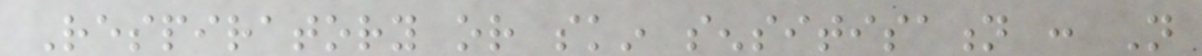Respiratory or skin sensitisation : Not
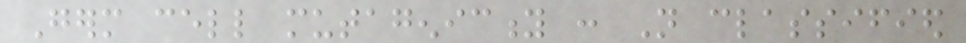Germ cell mutagenicity : Not classified
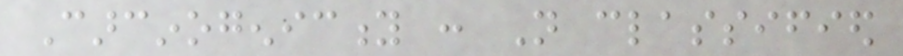Carcinogenicity : Not classified
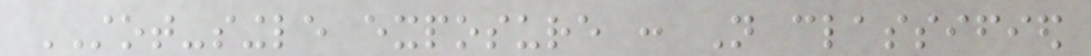STOT-single exposure : Not classified
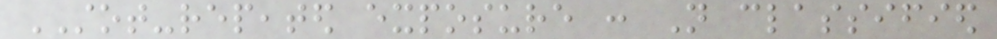STOT-repeated exposure : Not classified
